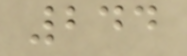244
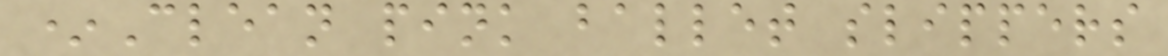*Clean pink ballet slippers
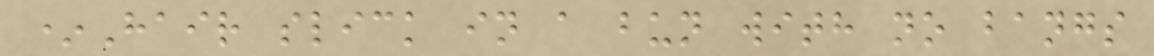*Hair slick in a bun with no bangs
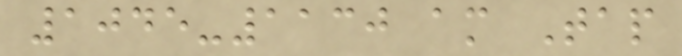1045-1130 am Tap
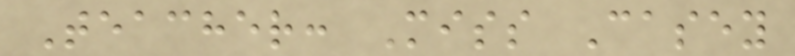Teacher: Miss Casey
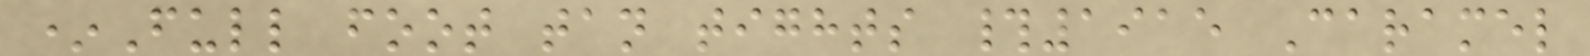*Full foot tan tights #1915 Caramel
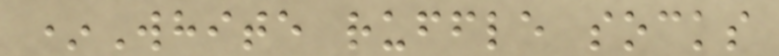*White ruffle socks
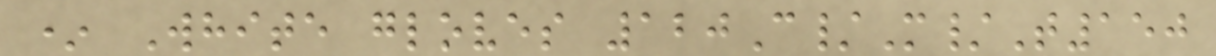* White gloves 120C/M/T150
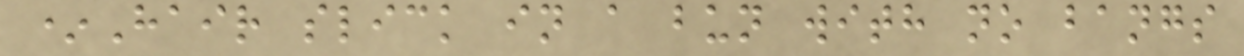*Hair slick in a bun with no bangs
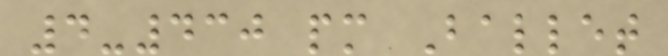4-430 pm Ballet
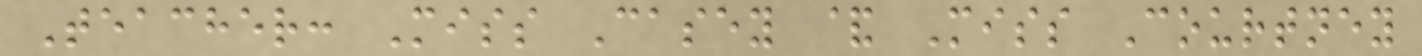Teacher: Miss Casey & Miss Courtney
